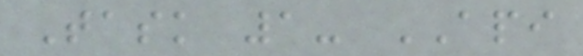Task 1- API
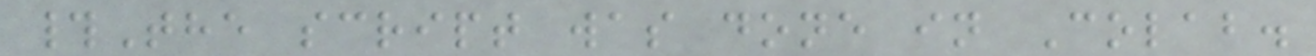#The script was done in Colab.
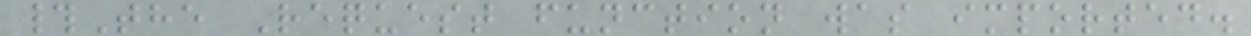#The Request function was imported.
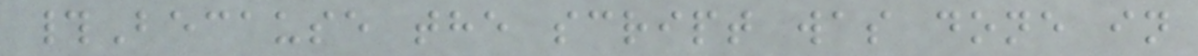#Because the script was done in
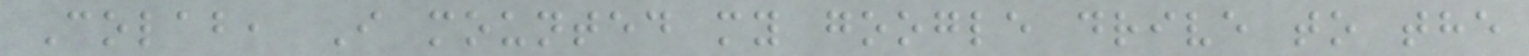Colab, I mounted my google drive to the
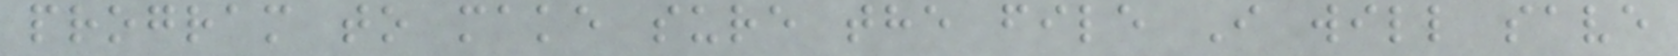program to make sure the file I will save
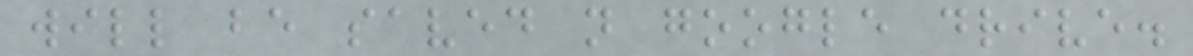will be saved n google drive.
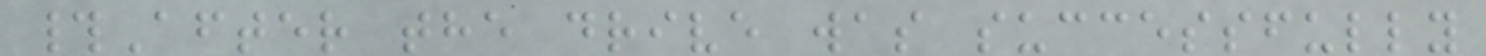#After the drive was successfully
